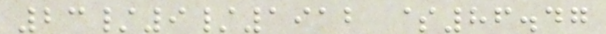23/9/1912 $86.47
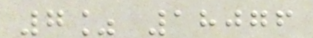7% 18076
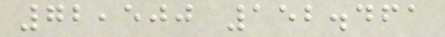72,500 152.461
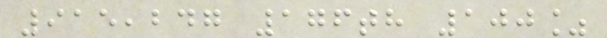915,247 176th 100%
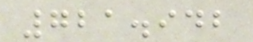721.942
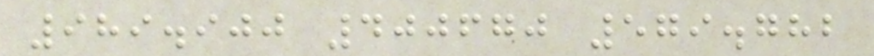989.900 400670 579.782
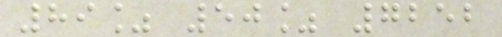89% 50% 7252
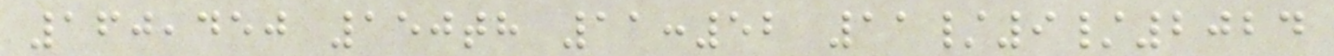160,450 150th 11:52 11/9/2024
